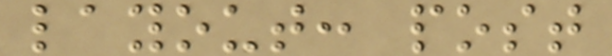layout: post
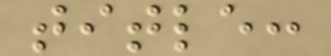title:
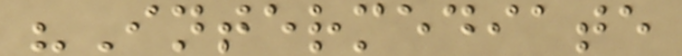"Intermediate
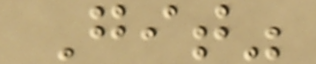Git"
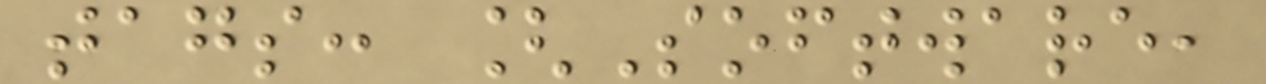tags: [Software,
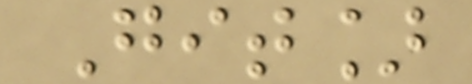Git]
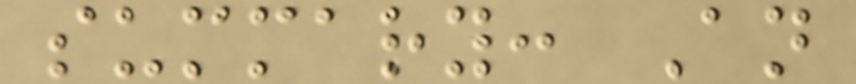summary: An
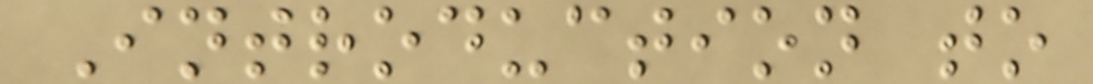Introduction to
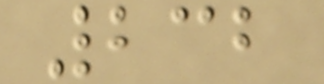232
